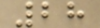28
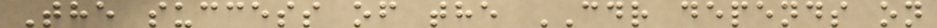The success of the CDR depends on
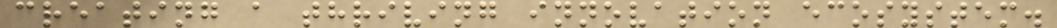creating a thriving innovation ecosystem.
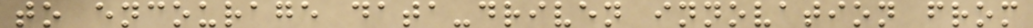to encourage data-driven innovation from
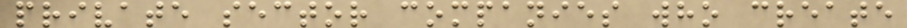private sector companies who create
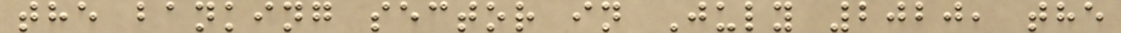the banking sector in July 2020, the
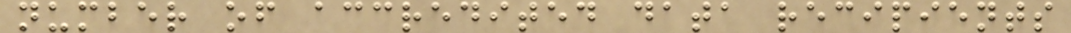number of accredited data recipients
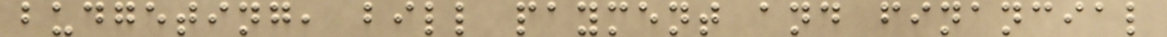budgeting, bill payment and financial
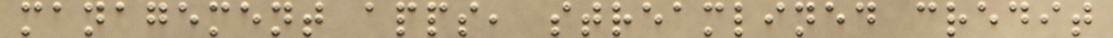management apps, streamlined credit
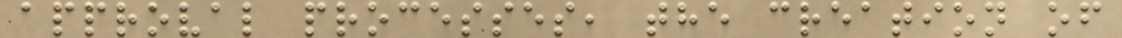approval processes, the creation of
